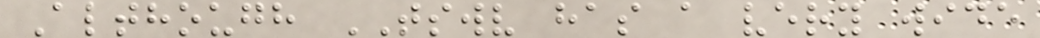Although TSWV has a very wide
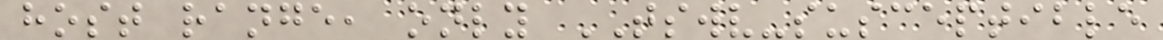host range, only TSWV-susceptible
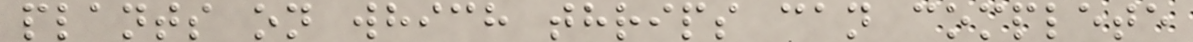plants on which thrips can complete
